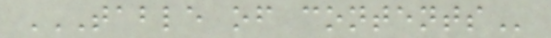TABLE OF CONTENTS
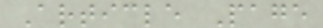Article Page
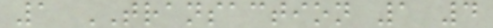1 TRANSACTION 1 4
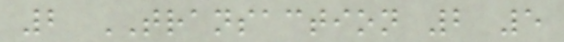2 TRANSACTION 2 5
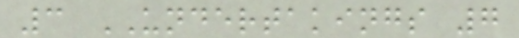3 UNDERTAKINGS 7
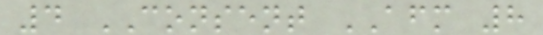4 CONSENT AFM 8
